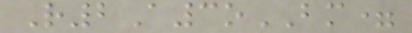R2A3oBM=
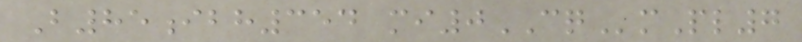B85ibh354 mi0CQmPl7
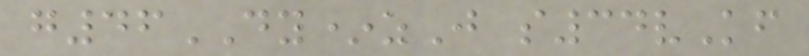g46DY*zJ s34vKf
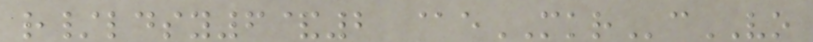r/ldsy6&2 @eMKRcVO
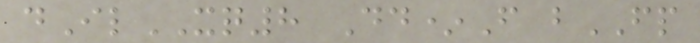dIlXQ8 Dd*F bFP
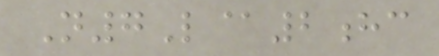N7L@2hc
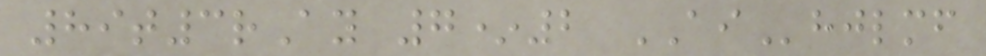89t3rAy 7*2 AIhjlmf
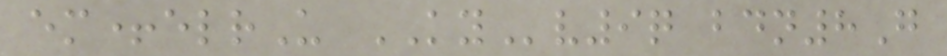em+elrU KYv9q bdn8G
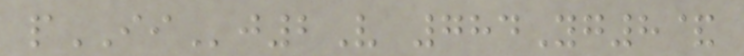pIIj2V 784Yg8&
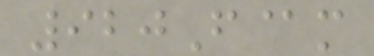920F@m
